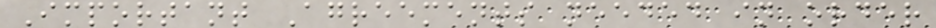Important Agreements needed in order
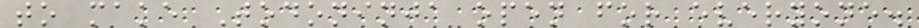to make Todoninja open for everyone.
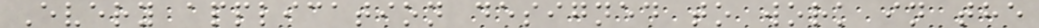Every application designed to work in the
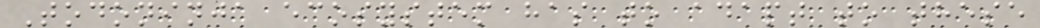Todoninja ecosystem has to adapt to these
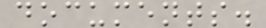documents.
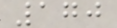170
